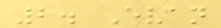2. Evan
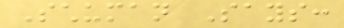Schuman Says:
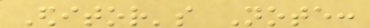Editor's Note:
